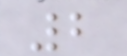2
